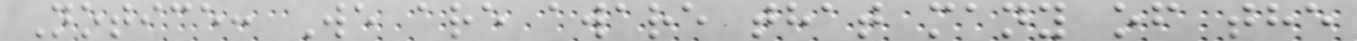Notice: We are aware that many of the
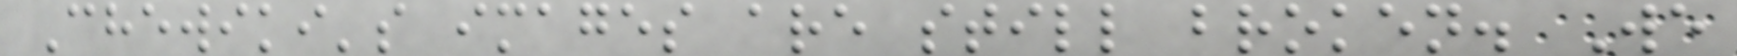Chewiki's images are still broken. We
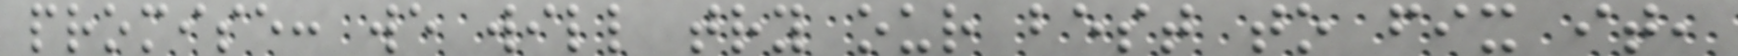promise: we will try our best to fix it,
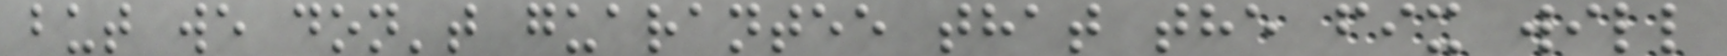but we don't guarantee that the fix will
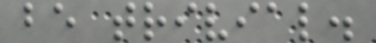be trivial.
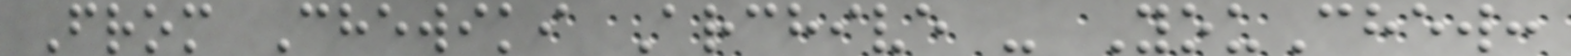From Chewiki Archive - YouChew:
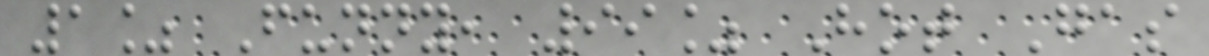1% Funny, 99% Hot Gas
